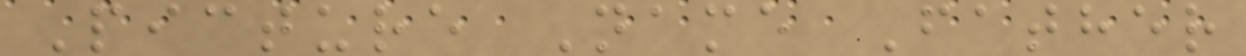Picture Name Father
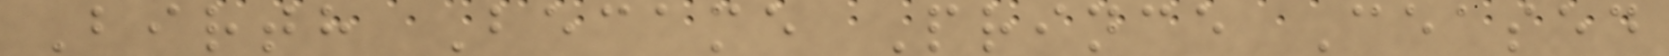Birth Became Prince Ceased
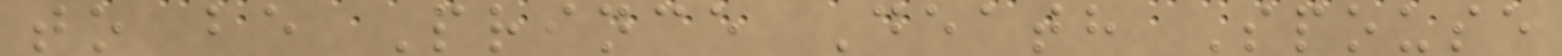to be Prince Death Spouse
